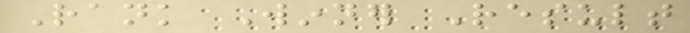Rank Winner Result
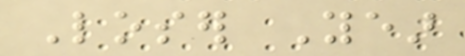Loser Year
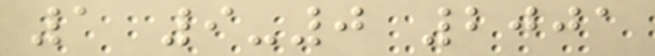1 9-0 2001
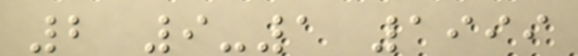2 9-1 1999
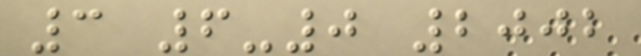3 6-0 2002
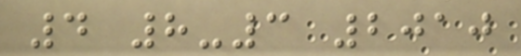4 8-3 2010
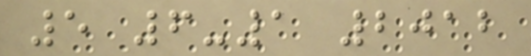5 6-1 2012
